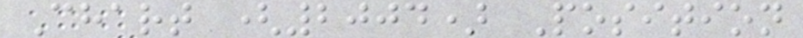Chart (2004) Position
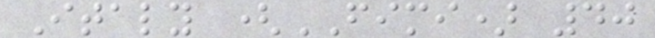Italy (FIMI) 40
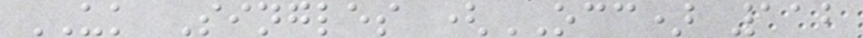UK Singles (OCC) 112
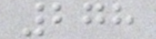278
